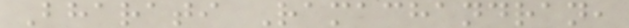Bharati Ramachandran,
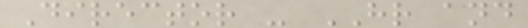Director - HR and
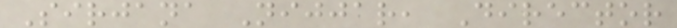Sirjana Nijjar, Director
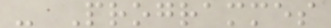- Programmes
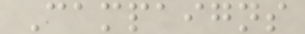Campaigns
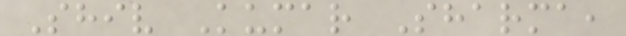Shiv Kumar Sharma,
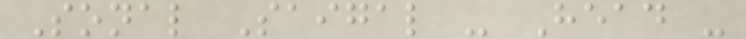Sonal Saigal - Head -
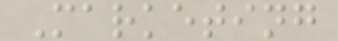Marketing
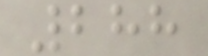288
